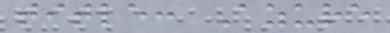title: Azure
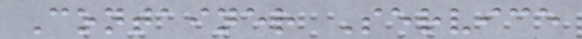Container Service
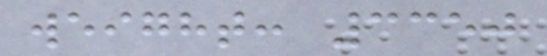weight: 3350
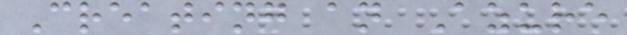Creating an Azure
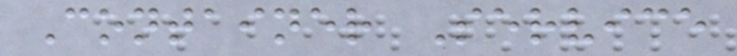Container Service
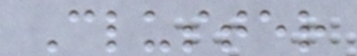Cluster
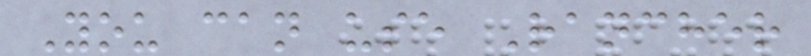You can use Rancher
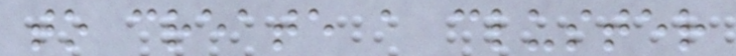to create a cluster
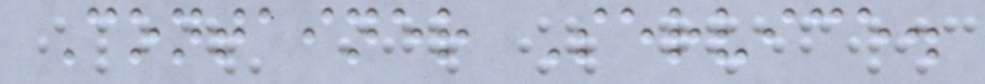Container Service.
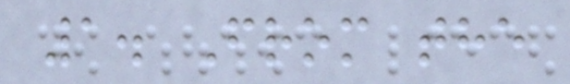1. From the
